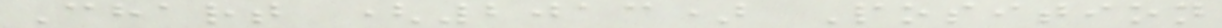Chart (2013) Position
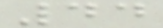44
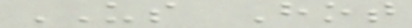US Hot
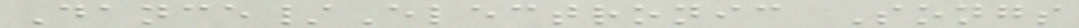Dance/Electronic Songs
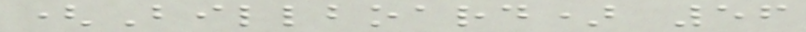(Billboard) 56
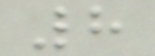8
